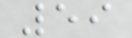59
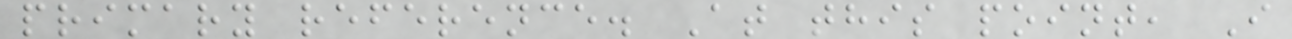primary reference. At this point, I
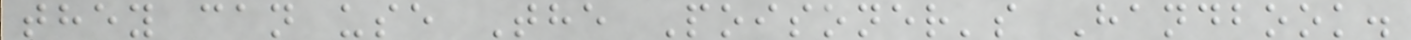they can use The Poisoner's Handbook.
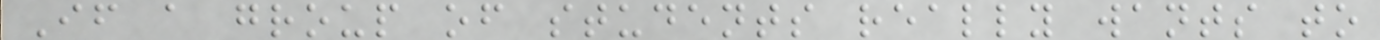If a group of students really wants to
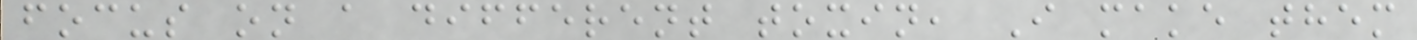focus on a different toxin, I make them
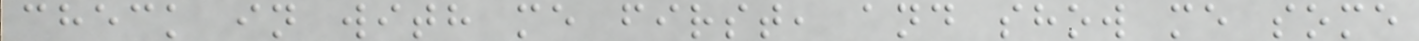check in with me first, and show me some
